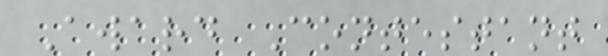Award Contestant
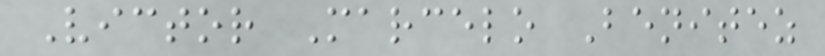Victor Marcelo Benitez
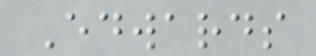Edwards
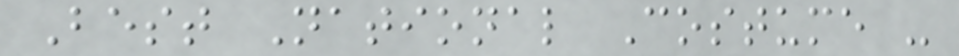Best National Costume -
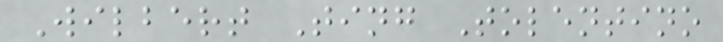Wilbert Ting Tolentino
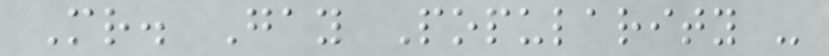Mr. Gay Popularity -
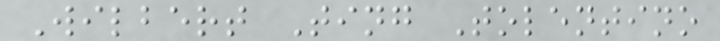Wilbert Ting Tolentino
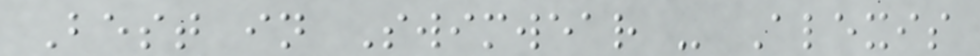Best in Swimwear - Alexis
